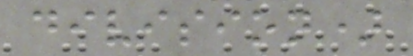division)
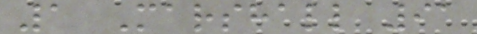1 Marshall 91
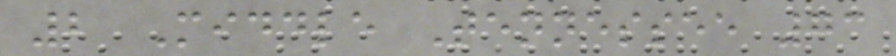2 Middle Tennessee 73
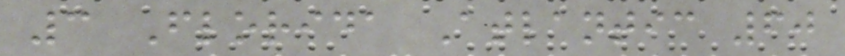3 Florida Atlantic 60
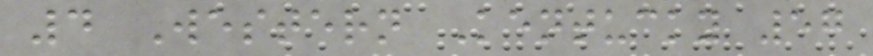4 Western Kentucky 57
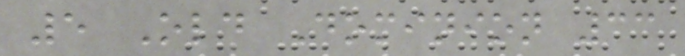5 Old Dominion 33
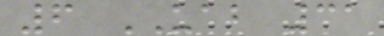6 UAB 31
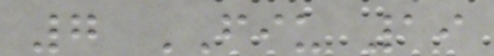7 FIU 19
